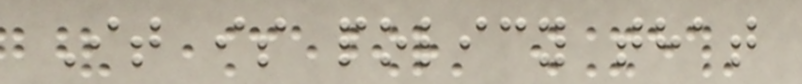It is policy that
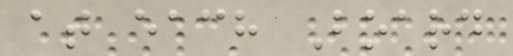at each Board
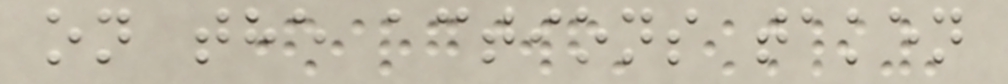on the actions taken
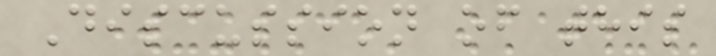Discussion of this
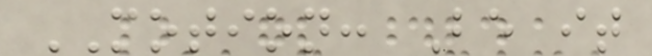MOTION: Be it
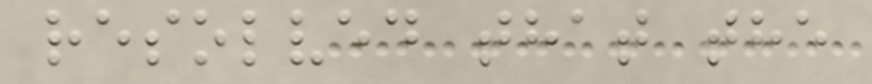resolved that the
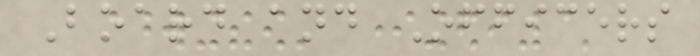Board and Officers
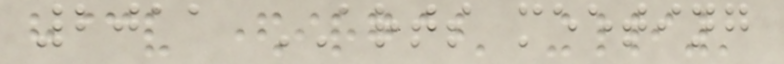2011 ARTS meeting
